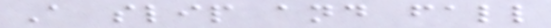A slip and fall
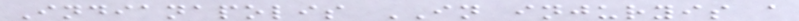Indianapolis IN injuryis a
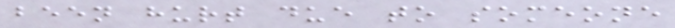been hurt due to someone
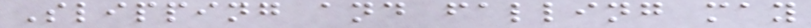Slipping and falling may
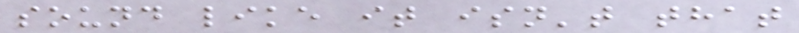sound like it isn't that
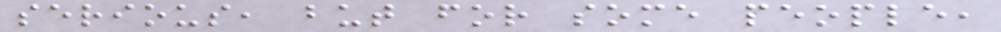serious, but for some people,
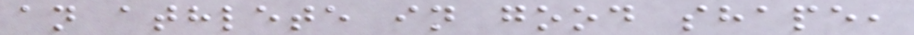an athlete in good shape,
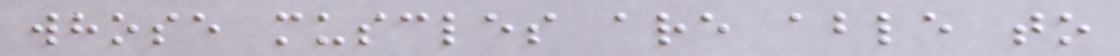whose muscles are able to
